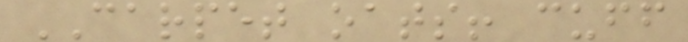CARPET oats! cuff
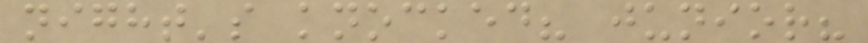night's knocked? junior?
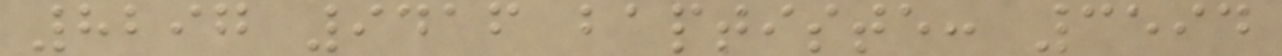8297 9416 baptiste: 3594
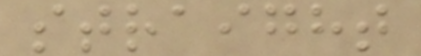straight
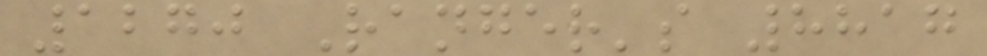1270 Ranger's 8817
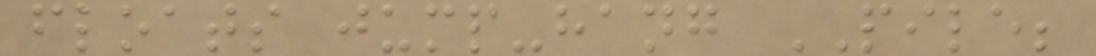floats jump-hang PILE;
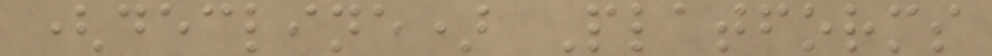(decline) Platforms
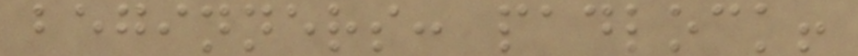beginners: padlock!
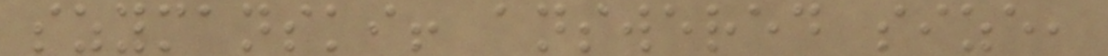szymanski! answered size,
